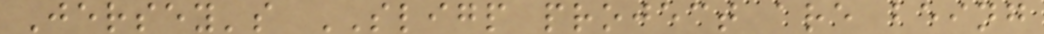Jersey's SLIGP project are being
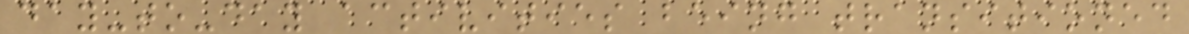day-to-day activities being transitioned
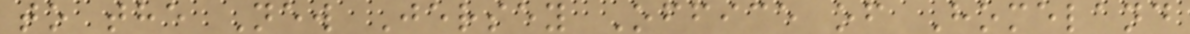to the New Jersey Office of Homeland
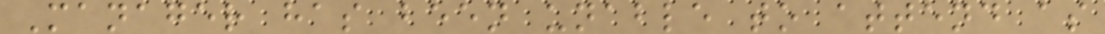Manager has been unable to attend as
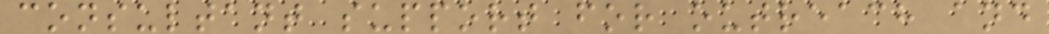consultant support for outreach and
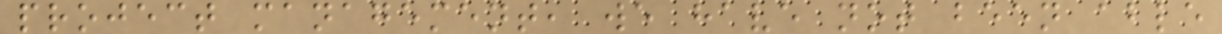project management, we have not been able
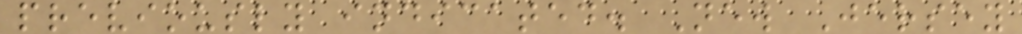previously indicated. New Jersey
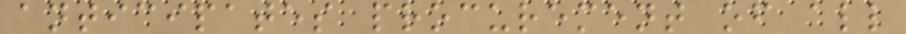anticipates procurement of all
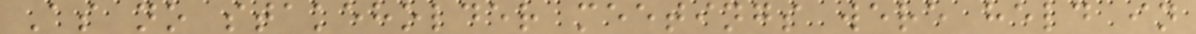As no stakeholder meetings were held in
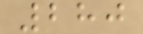280
